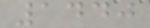1440
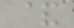&
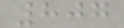807
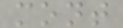mont
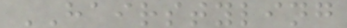HAIRSTYLING
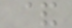&
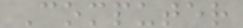Computer
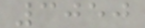3050
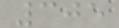305
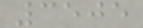3505
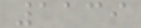1139
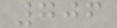706
